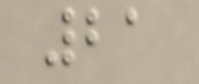21
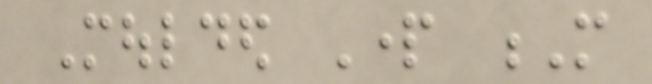Moulded Part M
